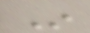In
